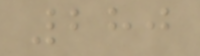280
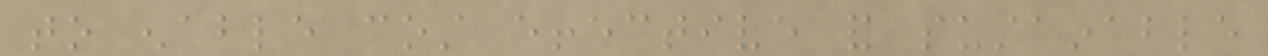to enable cost effective and sustainable
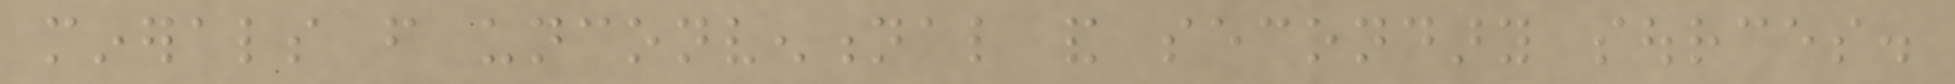minerals from unconventional and secondary sources.
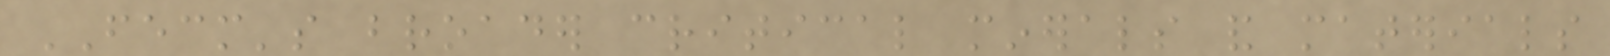FECM's broader critical minerals and materials
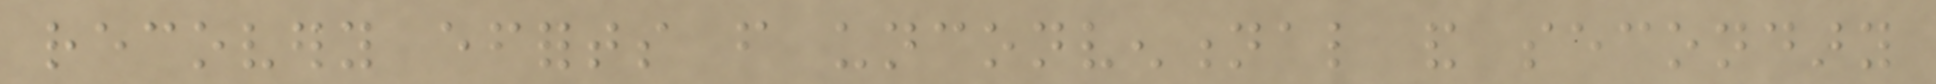recovery efforts from unconventional and secondary
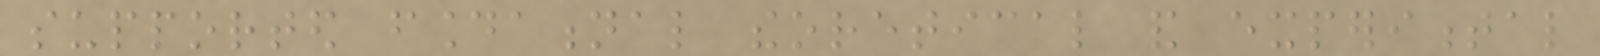supported foundational theoretical and experimental
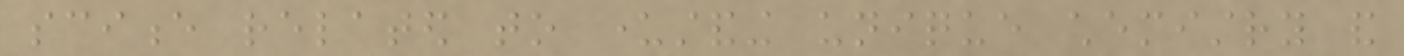science related to understanding unique chemistry and
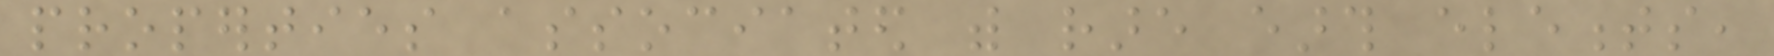properties associated with rare earth elements,
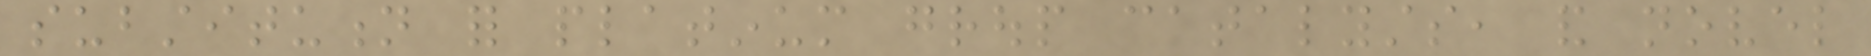substitution for platinum group catalysts, and novel
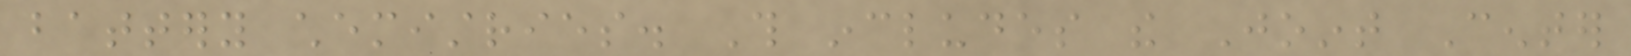battery chemistries. This includes the Joint Center
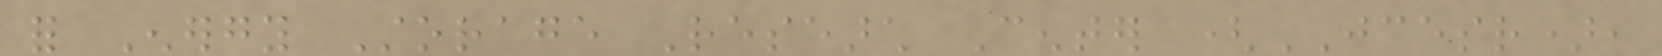for Energy Storage Research Center (JCESR),
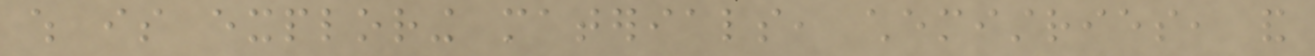which is exploring materials, chemistries, and
